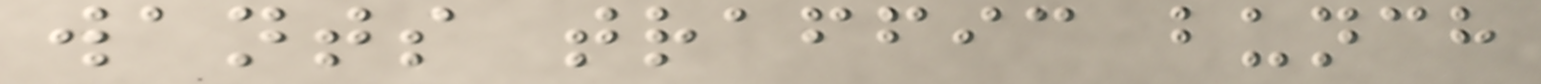wants traffic bunch
